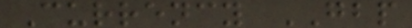Currency GBP
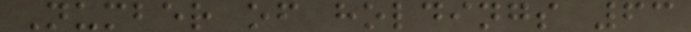Number of holdings 63
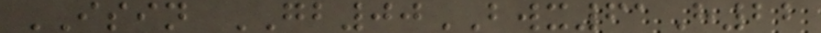ISIN GB00BWX61H22
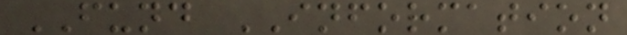FUND INFORMATION
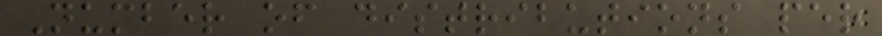Number of distributions per
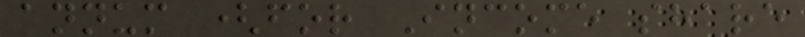annum (for Income share
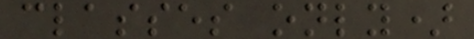classes only)
